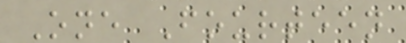One Fourteen
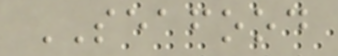SEAFOOD
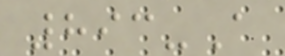893-A
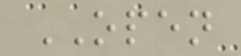OPEN
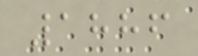1886
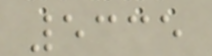5335
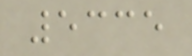5335
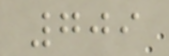709
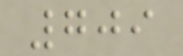709
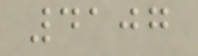4107
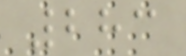283
